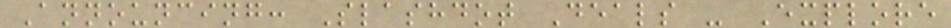Announcing: Slashdot Deals - Explore
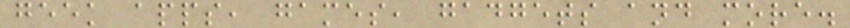geek apps, games, gadgets and more.
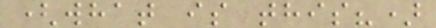(what is this?)
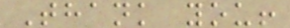Thank you!
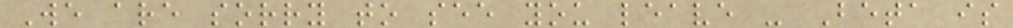We are sorry to see you leave - Beta is
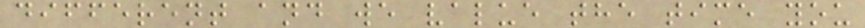different and we value the time you
